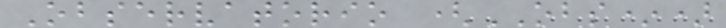Observatorio (OBS*)
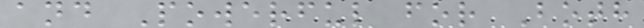and Powerful for Both
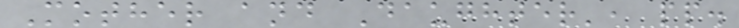Mother and Daughter', pp.
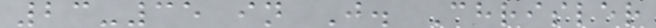23-35 in J. Chrisler
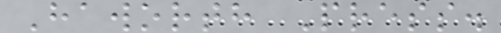Haworth Press.
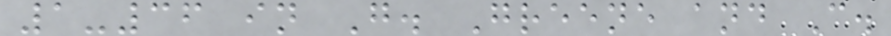1-36 in G. Greene and C.
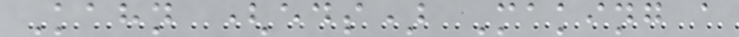Kahn (eds) Making a
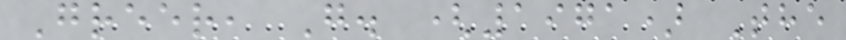Greer, G. (1971) The
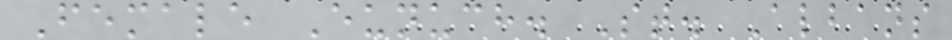Female Eunuch. St. Albans
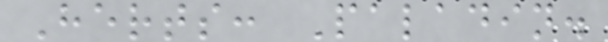Herts: Paladin.
